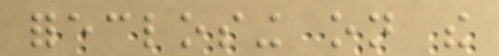foreclosing on the
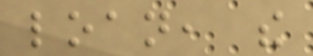loan, the
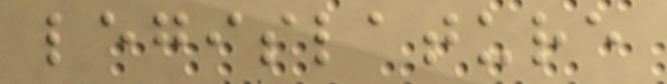legislature
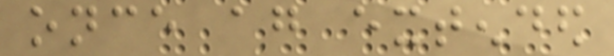once again extended
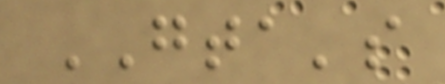GTA's
